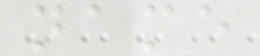name
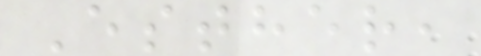Esther,
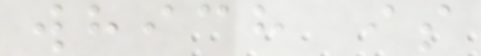which is
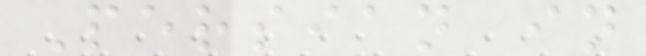Persian in
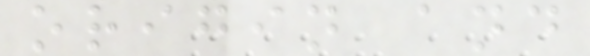origin and
